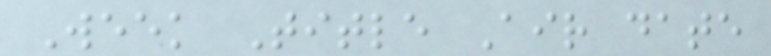Week Title Air date
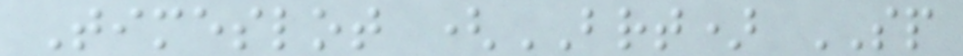Timeslot (BRT) SP
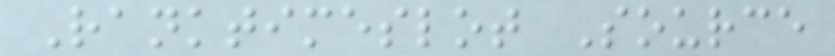Ranktimeslot Source
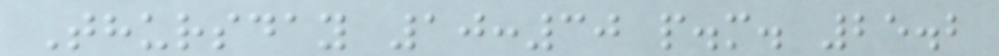Thursday 10:30 p.m. 25.2
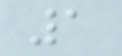1
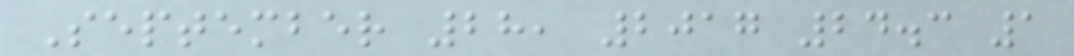September 28, 2017 24.3 1
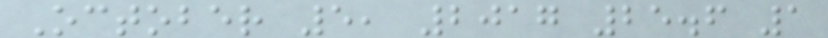October 5, 2017 25.6 1
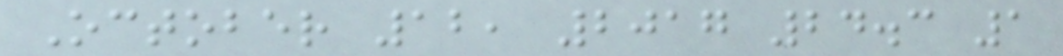October 12, 2017 24.3 1
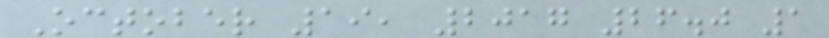October 19, 2017 26.0 1
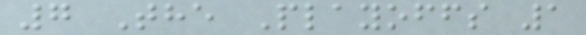7 The Playoffs 1
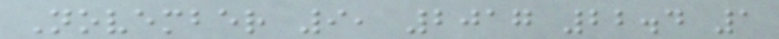November 9, 2017 22.4 1
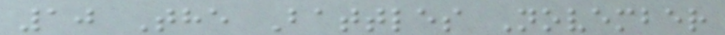10 The Battles November
